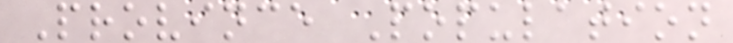Province Population
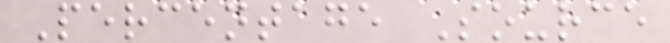Percentage Source
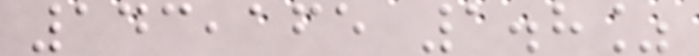143,165 1.8%
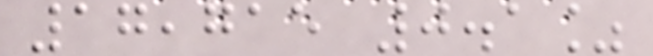17,715 0.1%
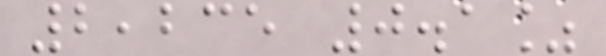2,235 0.1%
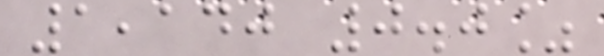1,140 0.0%
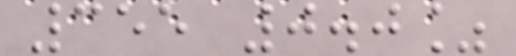355 0.0%
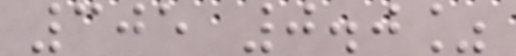305 0.0%
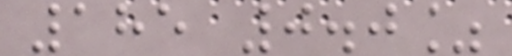185 0.0%
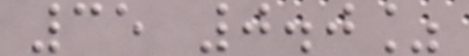35 0.0%
